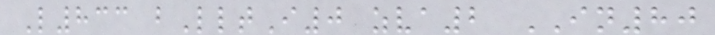L833 bLltI0 zva2 IN80
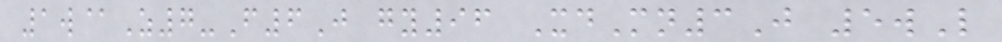1w@Z7-F6J gy96 XdMn3J 5wL
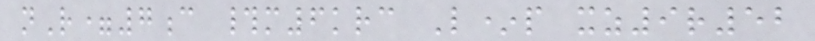nR=7c #m6krc L*p xz9r52
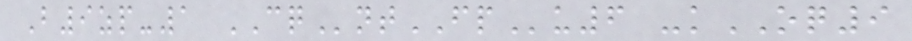B9zp-1 CQntFPu6 -kOQ9
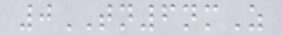0TN6nmZ
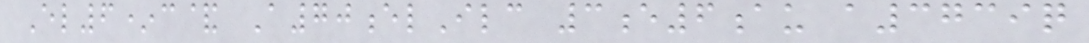El6*c& A70elIlc 3e6au a3739q
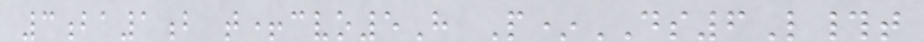3ba1b t+cvo5H P*DS6L#t
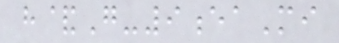h&G-9eaMi
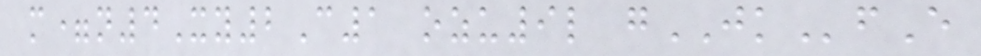m=n4Xy2C1 ozu9l gJKfE
